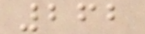262
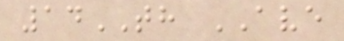14TH AVE
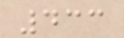433
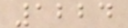1224
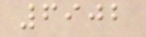6902
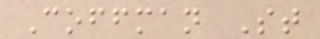Coffman St
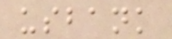usbank
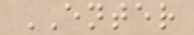ENTER
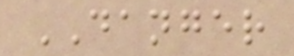DANGER
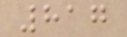817
